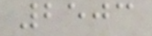2503
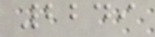2249
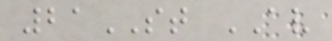21ST AV
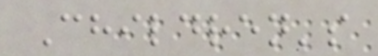Children's
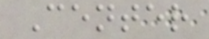Center
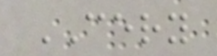CERY
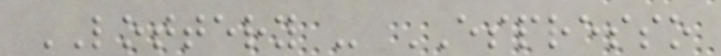LOTTERY - ESPRESSO
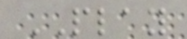PLAY
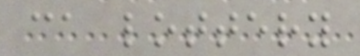ca lottery
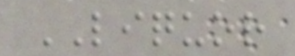LIQUOR
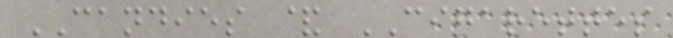CANDIES & CIGARETTES
